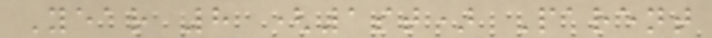Year 8 (1st) Parent
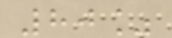80%
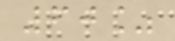60%
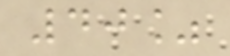40%
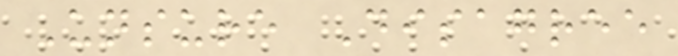Unsure Disagree
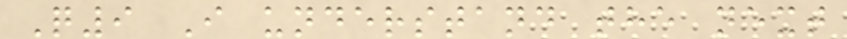Q9 I understand the next
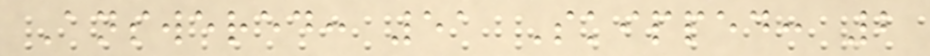Answered: 51 Skipped: 2
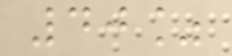40%
